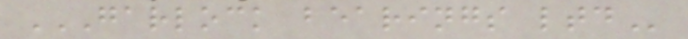GARLOCK BEARINGS LTD
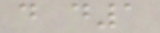d d1
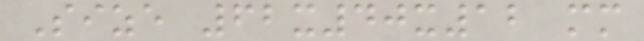Size 62x40x12 mm
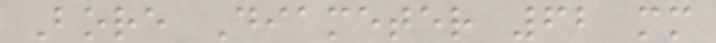Bore Diameter 62 mm
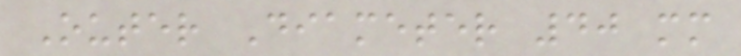Outer Diameter 40 mm
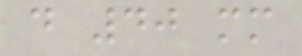d 40 mm
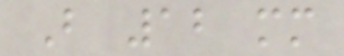B 12 mm
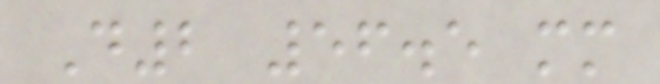D2 56.5 mm
